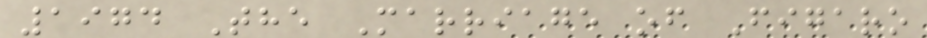1974 The Marriage of Figaro
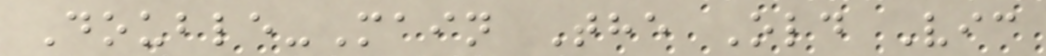Double-Main The Old Vic
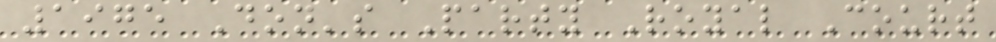1975 Don's Party Royal Court
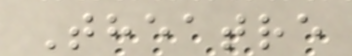Theatre
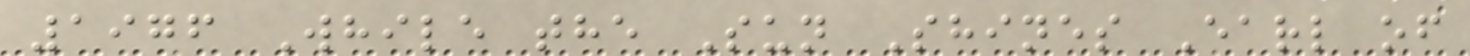1976 While the Sun Shines Earl of
